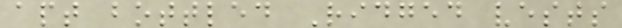apt bottled Ridged vests
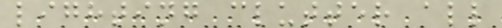lighting clutter all
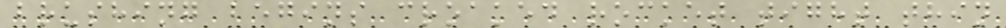brushing begins croaked rocket tight thin
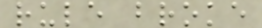rule broke
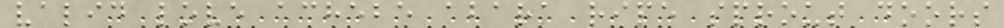valid love achebe abara ripe sprout doors
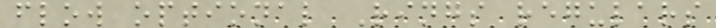flow optional Rings regulars
